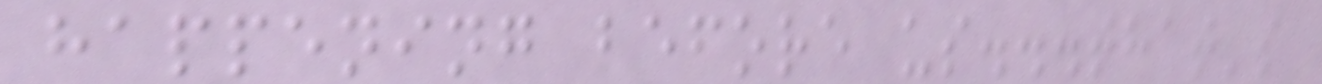happening before us...that's
